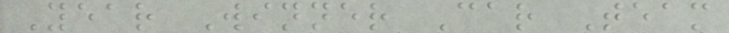Year Winner Car Team
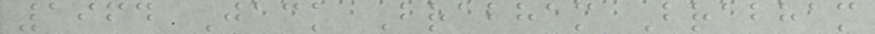1964 Jack Brabham Brabham
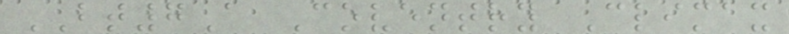BT7A Coventry Climax
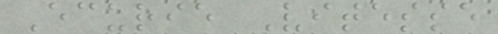Ecurie Vitesse
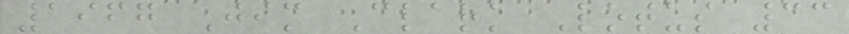1967 Jim Clark Lotus 33
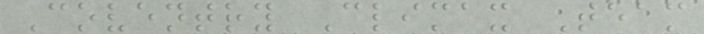Coventry Climax Team
